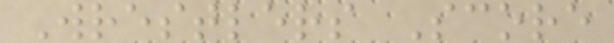Wrestlers Score
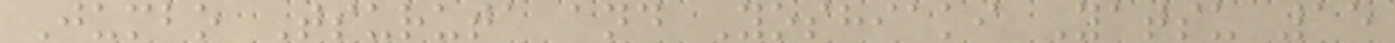Jumbo Tsuruta and Yoshiaki Yatsu 15
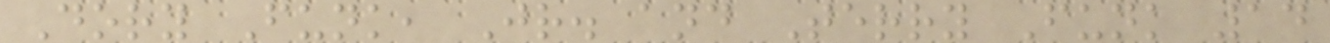Dory Funk, Jr. and Terry Funk 14
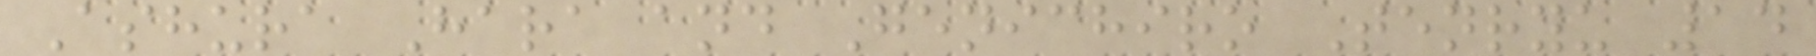Ashura Hara and Genichiro Tenryu 14
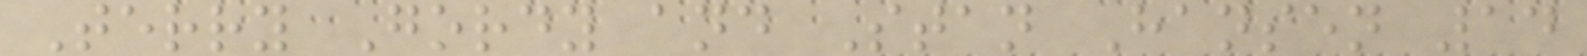Terry Gordy and Stan Hansen 14
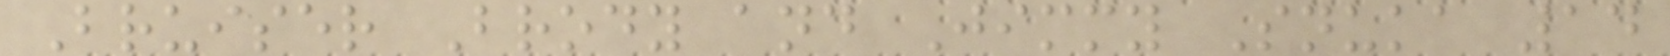Bruiser Brody and Jimmy Snuka 14
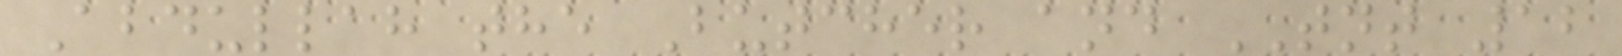Abdullah the Butcher and TNT 12
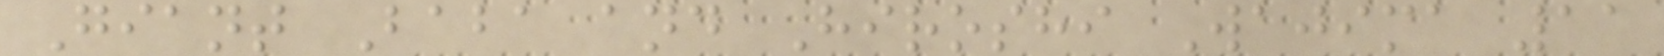Giant Baba and Hiroshi Wajima 11
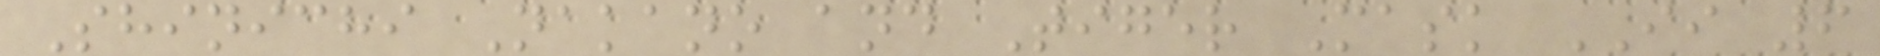Shinichi Nakano and Tiger Mask II 6
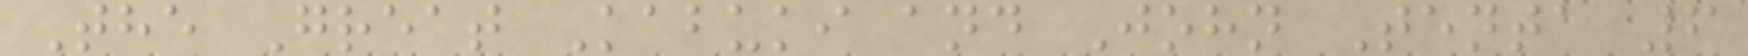The Great Kabuki and John Tenta 6
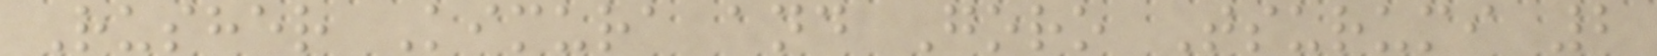Rusher Kimura and Goro Tsurumi 2
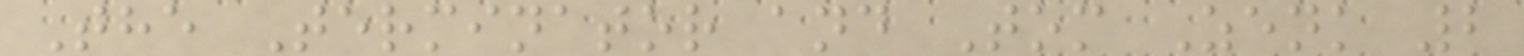The Terminator and Tom Zenk 2
